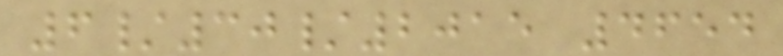6/30/2015 4654
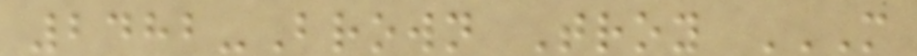2482-Brown Troy M
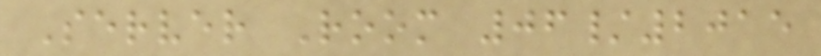Server Room 06/2015
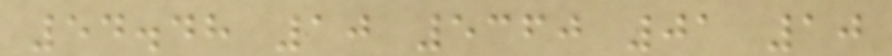54.48 10 5360 01 10
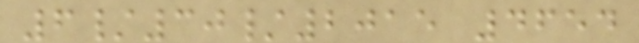6/30/2015 4654
